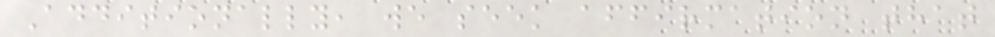Additionally, we seek affirmation that
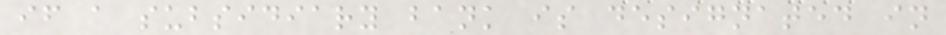if a subsidiary bank is designated in
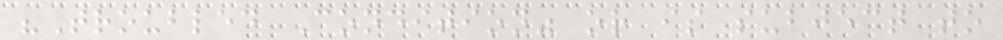"Troubled Condition" or is subject to
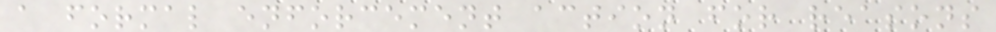a formal enforcement action for reasons
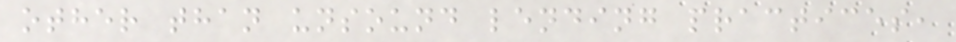other than unsound lending practices,
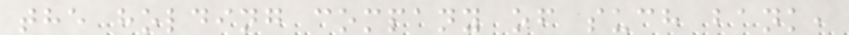the holding company of such bank,
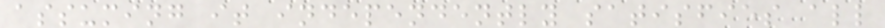assuming it independently satisfies all
